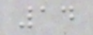14
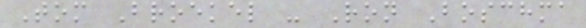Tom Broekel - Ron Boschma
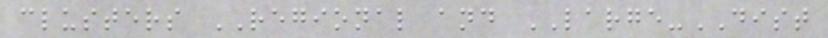clusters REGIONAL and LARGE-DIST
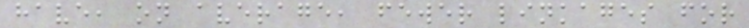have, on average, fewer linkages for
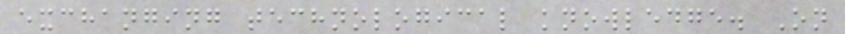exchanging technological knowledge. On
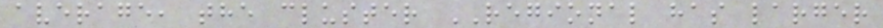average, the cluster REGIONAL has larger
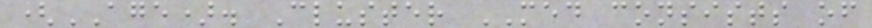(AGE). Cluster MED consists of
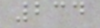234
